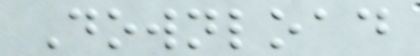Download
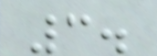3.
